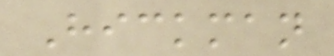Hickman
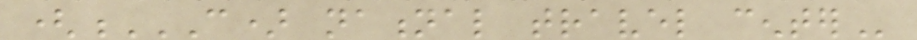(C) NATIONAL TRAVEL CENTER
